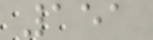151
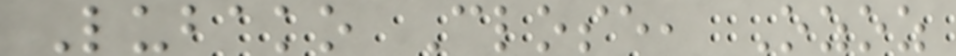Lubako Close, Ozoz
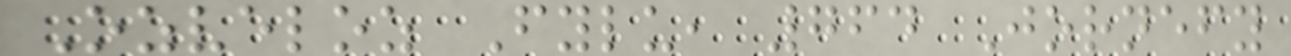Ozveloz Fylu, 764 Jornefy
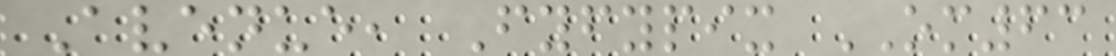Avenue, Fyfypix OM63
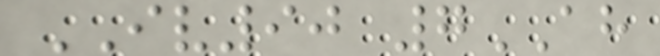IV90 7AH
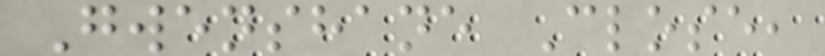Gwenshane Close,
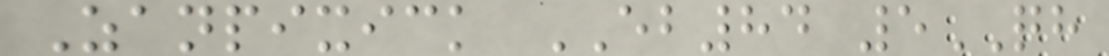Zanpixick EB84 5QH
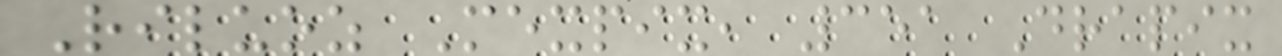Riluoz Mexpix, 351 Drapix
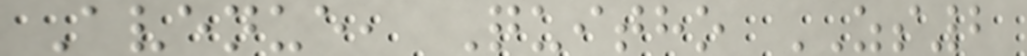Avenue, Quitho ZS2
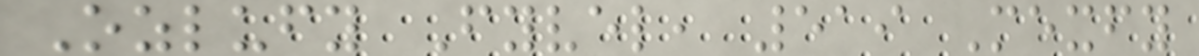Ozlufy Fyvel, 519 Mexfy
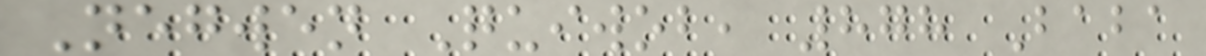Negwen Quiwob, 878 Baba
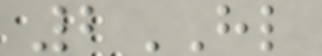2HL
